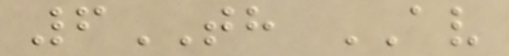6TH AV
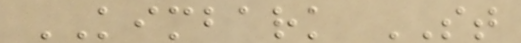KIMBARK ST
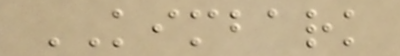KIMBARK
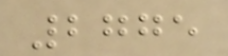2775
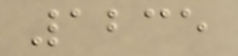1235
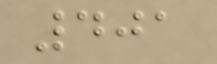401
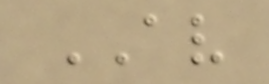AV
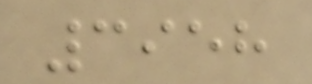3958
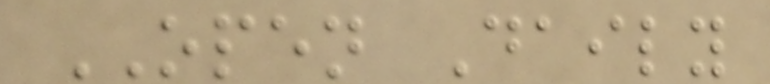OPEN Daily
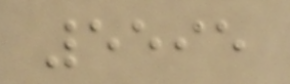5595
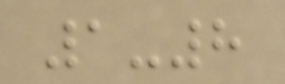1-8
